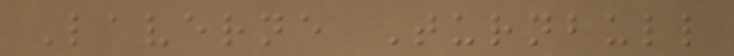Laverne Turnbull
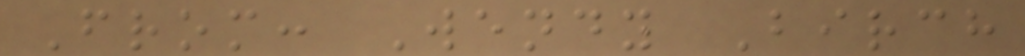From: Wendy Birch
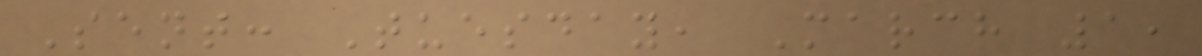Sent: Tuesday, March 1,
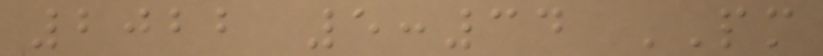2022 5:34 PM
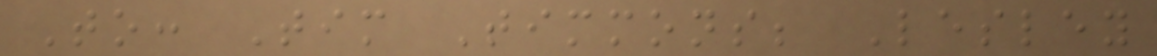To: Tim Timmons; Lesley
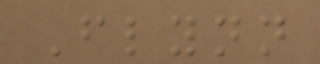Flynn
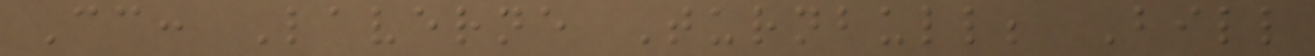Cc: Laverne Turnbull; Bill
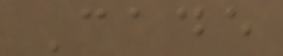Cade
